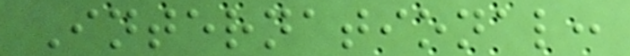International:
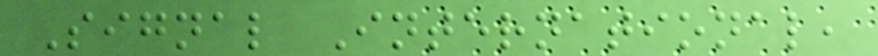Signal International,
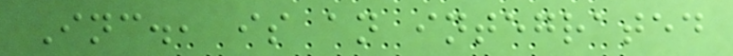Inc., is an integrated
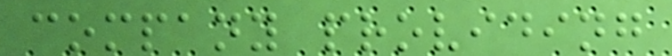company providing
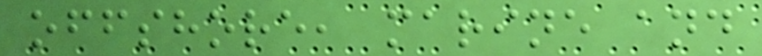offshore, marine and
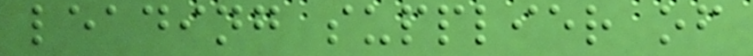leading supplier of
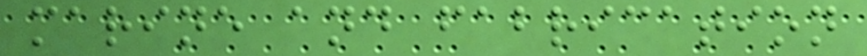marine and fabrication
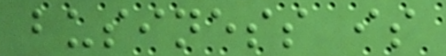business is
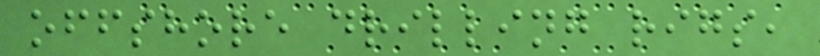offshore drilling rigs,
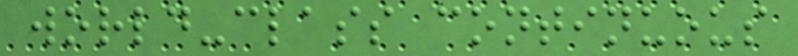world-class continuous
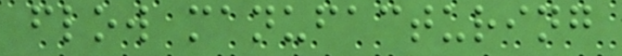flow manufacturing
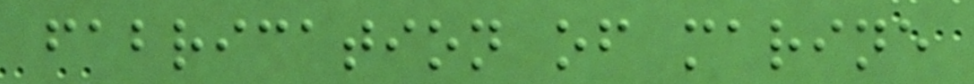fabrication of marine
